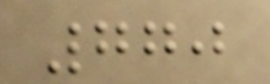770
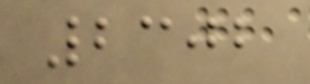2302
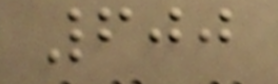600
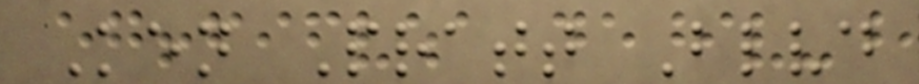Ken Pratt Blvd
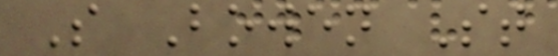S Bowen St
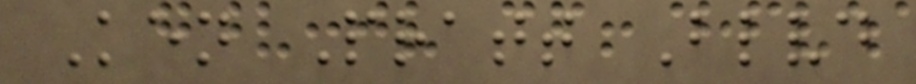Ken Pratt Blvd
